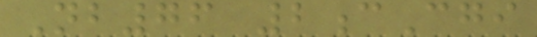Nb76 2cCgi
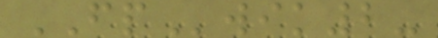FPwik2-
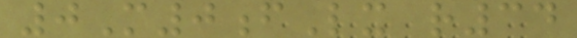0M0fLx r34
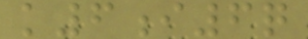k6i6q
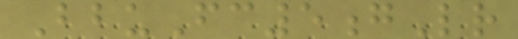BbuFc5gLr
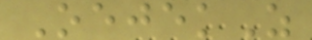OejekZ
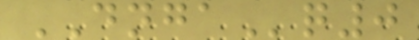DNGAq0
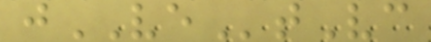jVEtVc
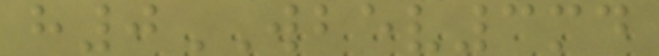h0WBEV3md
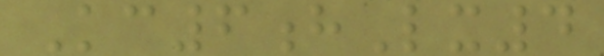Kc6hLx4
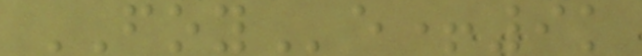FOYe+9k
